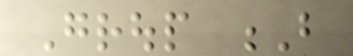Group B
